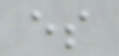es
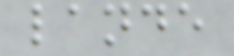lande
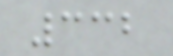332
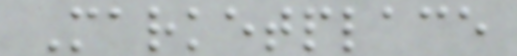Marketplace
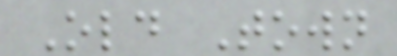Old Town
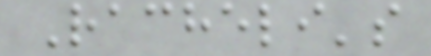Racheli's
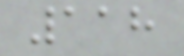118
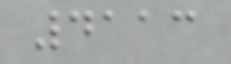4113
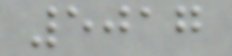5017
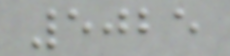5025
